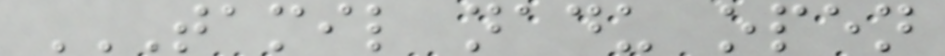TAMIL NADU OPEN
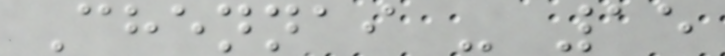Chennai - 15
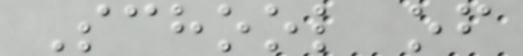School of
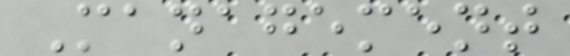Management
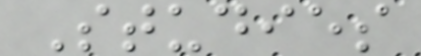Studies
